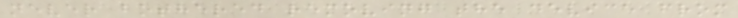never bothered removing the device from
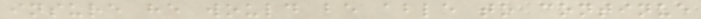insure he would be able to continue
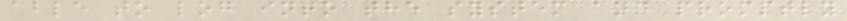able to log into the system and promptly
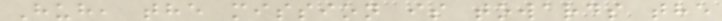Huh, the mission is towards the
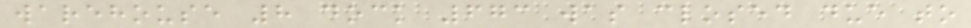warehouse 8 dock 673 was closed due to
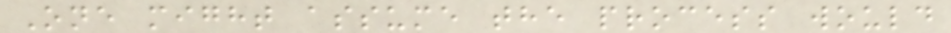One might assume the process would
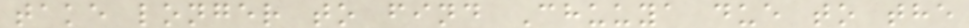take longer to find Chuuya due to the
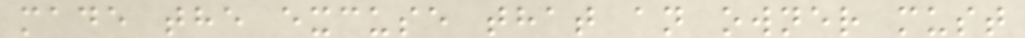made the excuse that an owner must
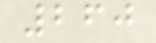260
